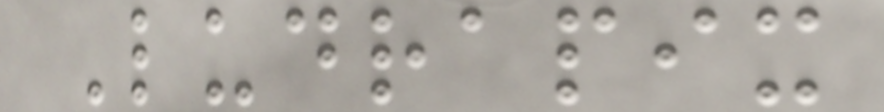Ludrapix
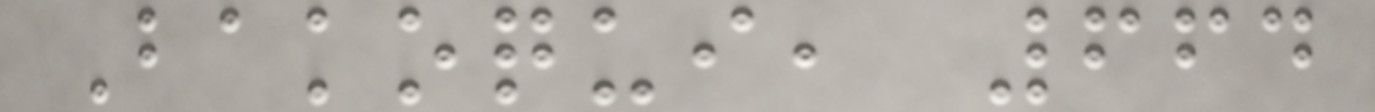Bakoqui, 664
